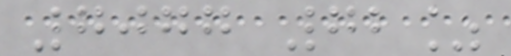7077 72%
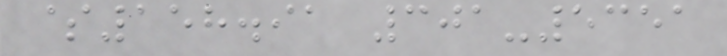$158.91 301-5351
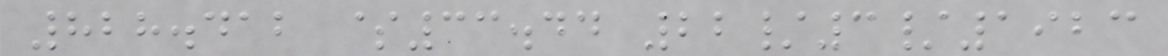828.412 $33.44 22/3/1923
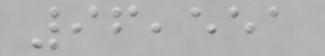96,551
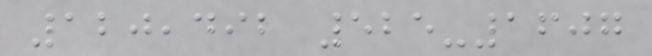120,492 525-1607
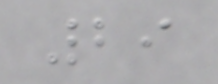29
